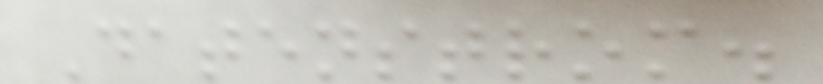Datenstrom.
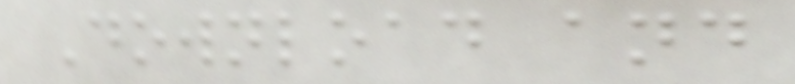Download and
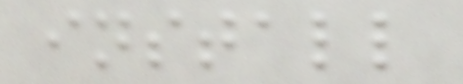install
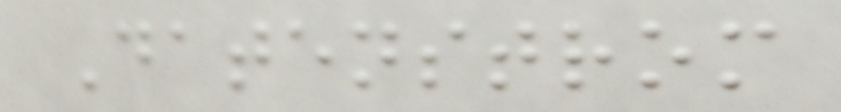Datenstrom
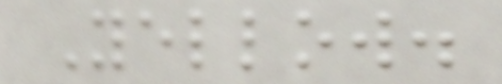Yellow.
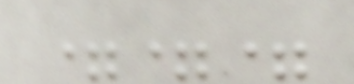===
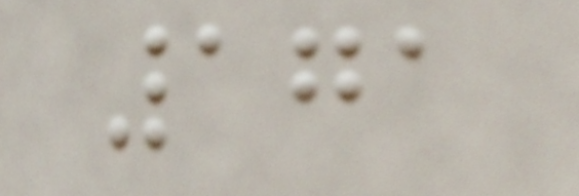171
